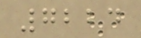7224
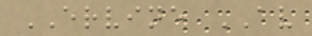ERVINE AV
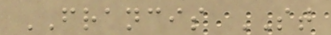FRANCIS ST
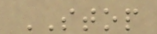STOP
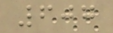607
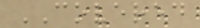COVERED
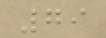79
